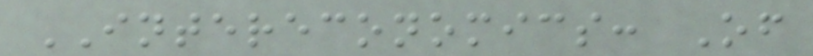INTERECONOMICS: Of
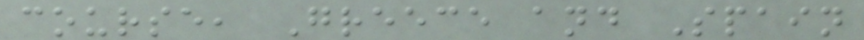course, Greece and Spain
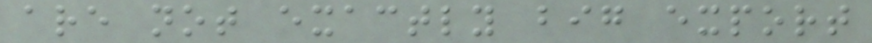are not exactly big export
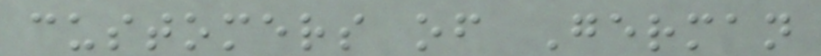customers of German
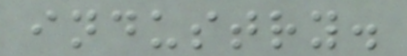industry.
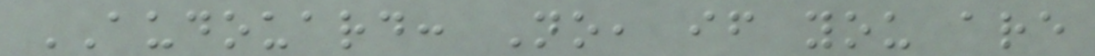AUDOUARD: No, if you are
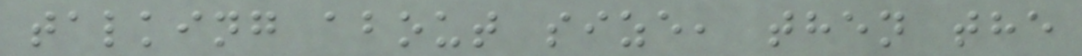talking about size, then the
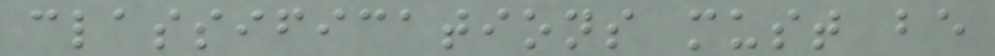classifications must be
